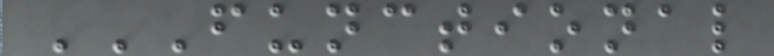FUNCTIONAL
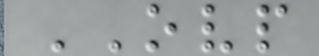OVP
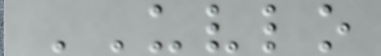UVLO
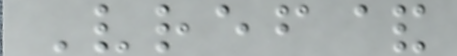Vref&
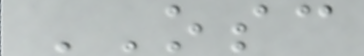OSC
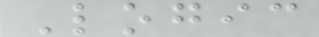Logic
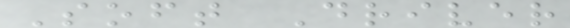Soft Driver
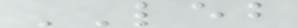LEB
